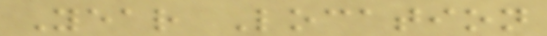Year Location
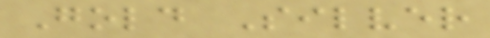Gold Silver
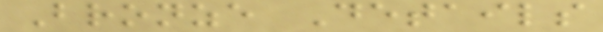Bronze Details
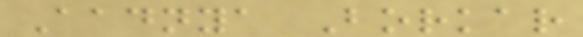Aadnya Borkar
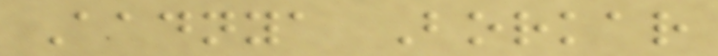Aadnya Borkar
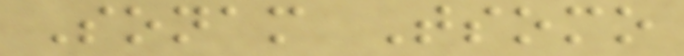Sonam Tsomo
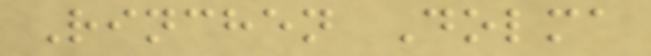Rinchen Dolma
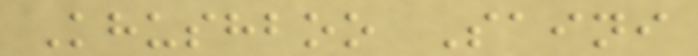Khushboo Saini
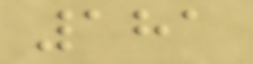181
